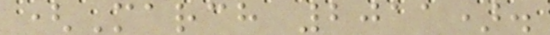(March 2011).
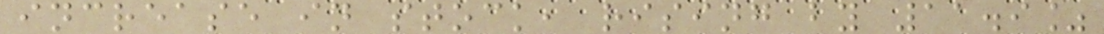increase in stock, rising by 11.9%
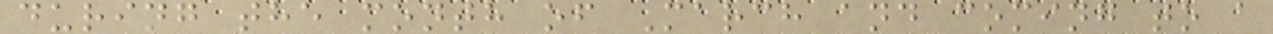during the month of March and coming to a
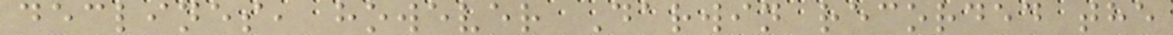declines, however Darwin recorded the
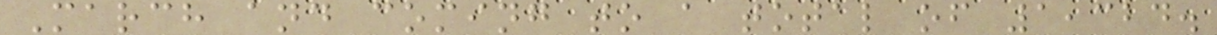March and coming to a total of 1,324.
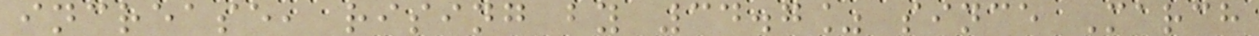increase, rising by 34.7% since March
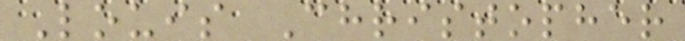Louis Christopher
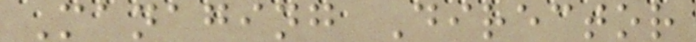Managing Director
